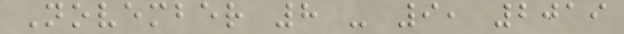November 8 - 9, 2019
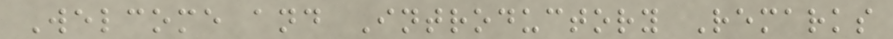Welcome and Introductory Remarks
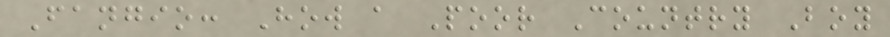Fangio: How a Poor Country Boy
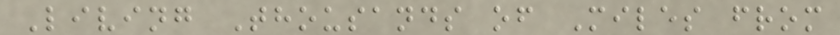Living Thousands of Miles from
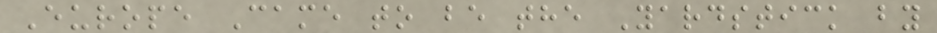Europe Came to be the Yardstick by
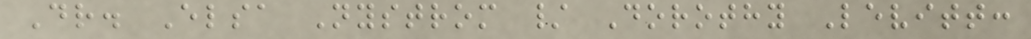Dr. Elsa Nystrom / Dorothy Levitt:
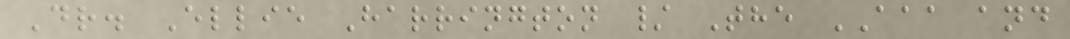Dr. Ellie Harrington / The AAA and
